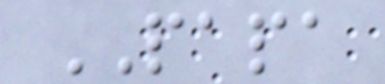PAPA
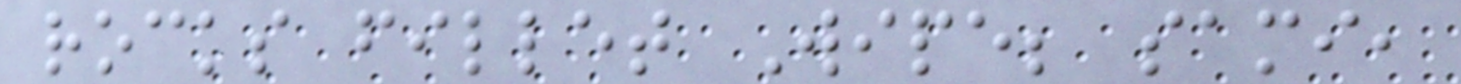rocks fillet Wipe; sami,
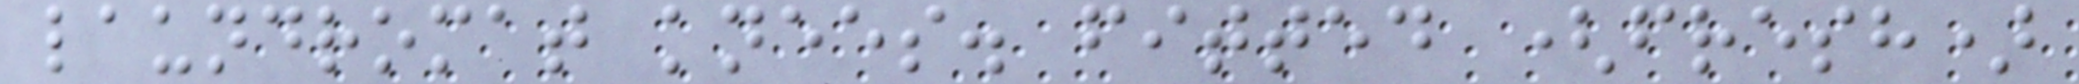laundromat knees. fitted (fresh)
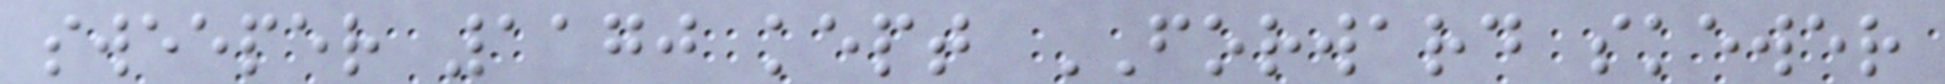sweeper 1170 kept FORWARD skewer
